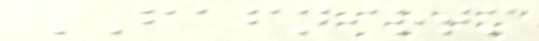FAFNIRTM
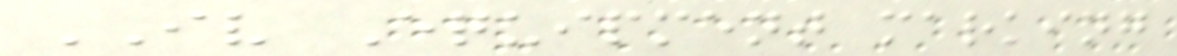IV Equipment marking
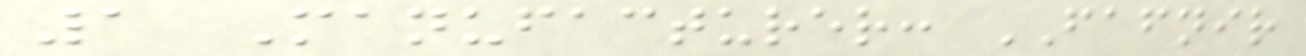1 Manufacturer: FAFNIR
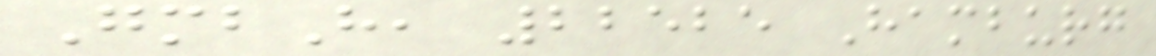GmbH, 22525 Hamburg
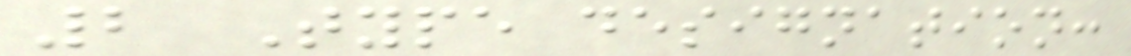2 Type designation:
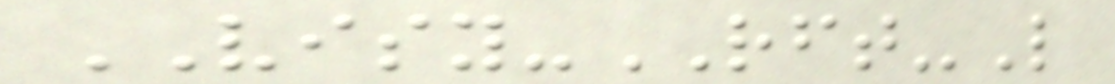VISY-RFT-L
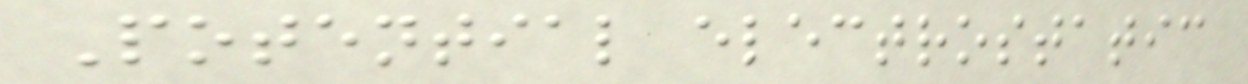Potential electrostatic
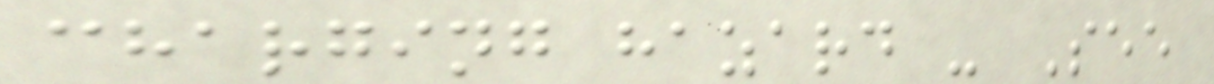charging hazard - See
